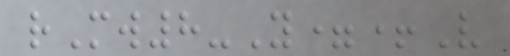rMw8-Y=+V
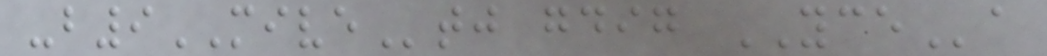-b9MIVEtj gdig YCEa
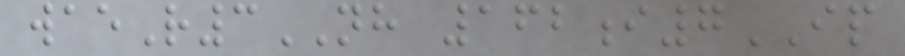waeR3NH 162i7IP
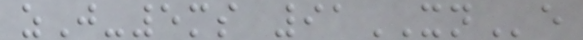zJ-5ms 91XNe
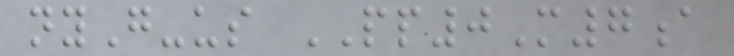nyG-us PP0M7a
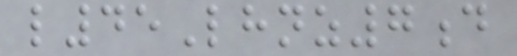l45Lhnz7d
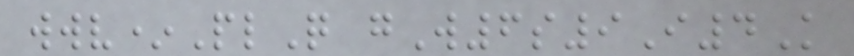wwv*PlQ gW6s9I4K
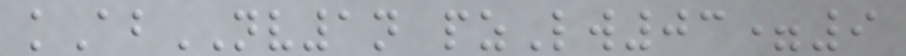kAbNV1n pzLw03=9
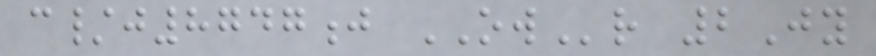c/j8747j OWr 2Jy
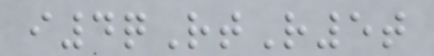i4qRtR5t
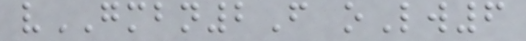vGMBN2F oLw6
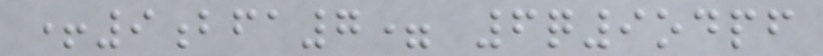+9bfa7= 6q9odpf
